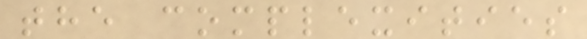the complexities
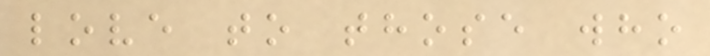love to those who
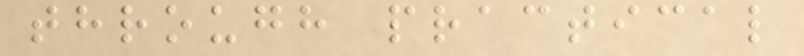through practical
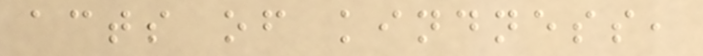acts of kindness,
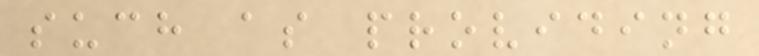such as providing
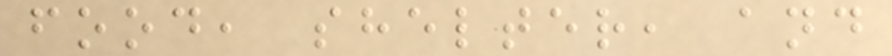food, shelter, and
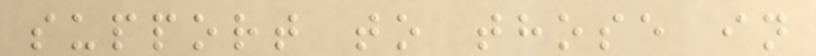support to those in
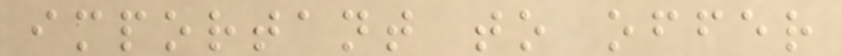important to offer
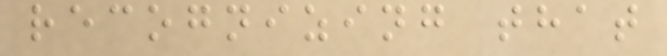recognizing that
